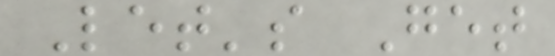Let's Get
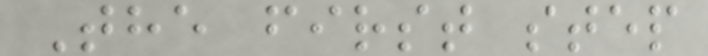The first step
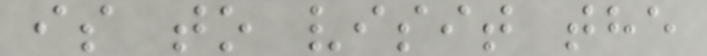is to visit the
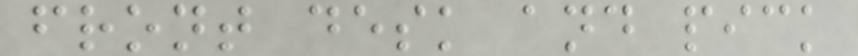front desk and pick
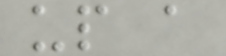up a
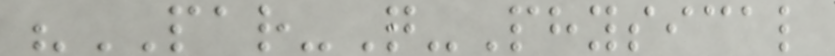"PAR-Q-Physical
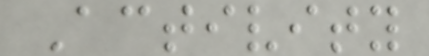Activity
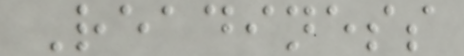Readiness
